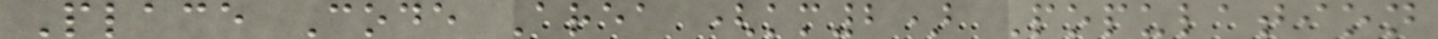Place Code Area (km2) Population
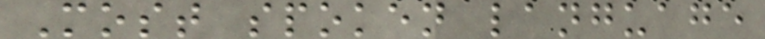Most spoken language
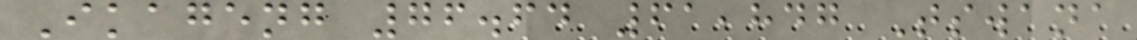Ikageng 76.64 61,847 Tswana
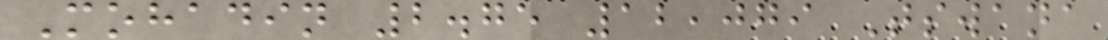Mohadin 2.75 12,079 Tswana
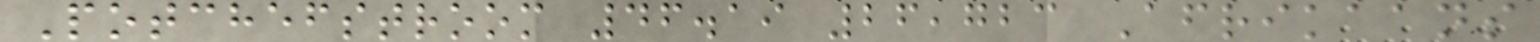Potchefstroom 46.19 26,723 Afrikaans
